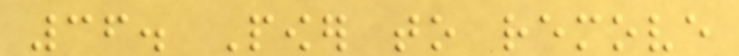36. Power to remove
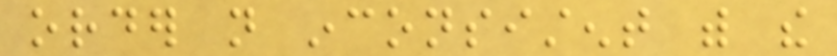order not inconsistent with the
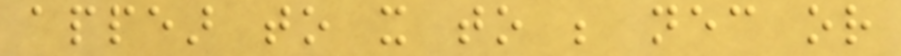appear to it to be necessary or
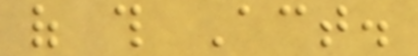of this Act.
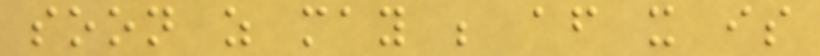soon as may be after it is
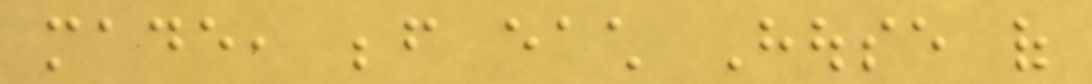made, before each House of
